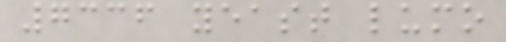7336 yeast lumo
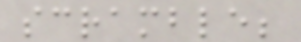scramble;
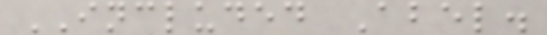INCLUDED Abel.
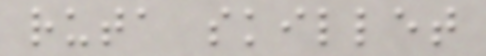ruta skillet
